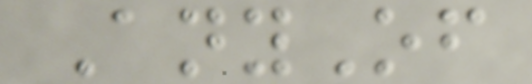AnyOf
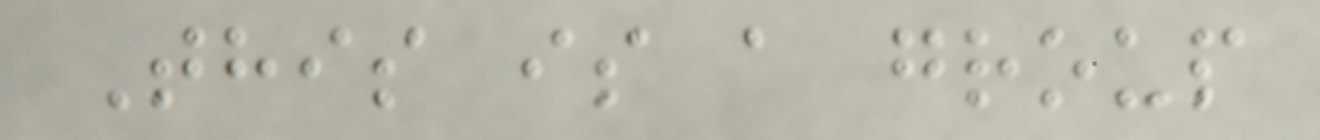This is a group
